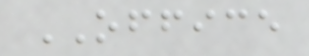OFFICE
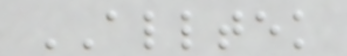ALLTEK
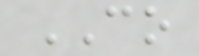CO
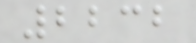2232
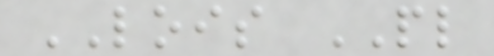LOIS PL
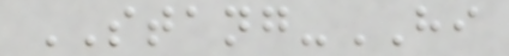STANG-HI
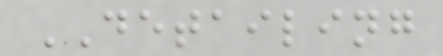DETAILING
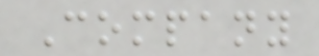Company
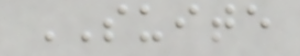SUITE
